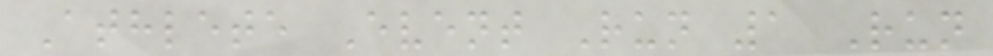Athlete Event Run 1 Run
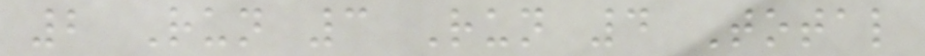2 Run 3 Run 4 Total
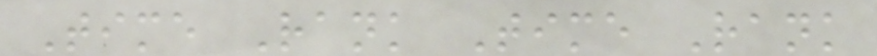Time Rank Time Rank
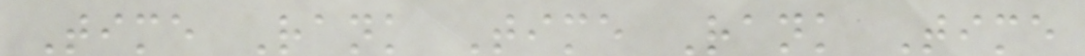Time Rank Time Rank Time
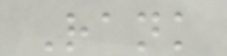Rank
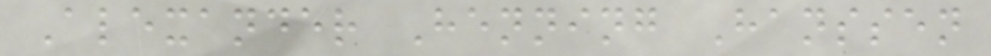Alexander Henning Hanssen
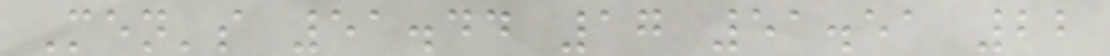Men's 51.44 17 51.51 22
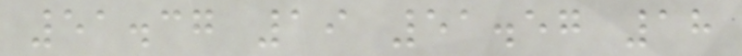51.37 19 51.57 18
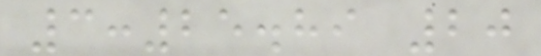3:25.89 20
